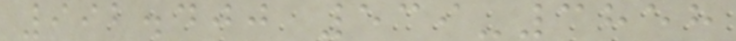992.400 539-3858
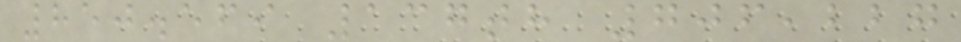850.569 137th 706,227
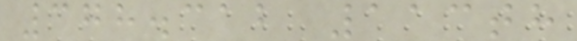378.312 113th
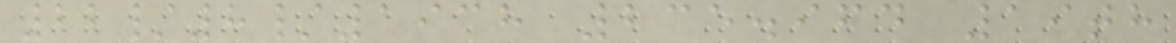22/8/1938 235.964 19th
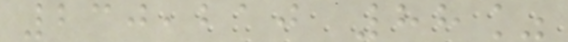230,210 88%
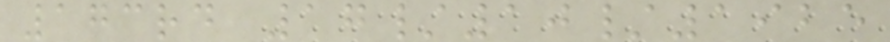173rd 17/10/1925
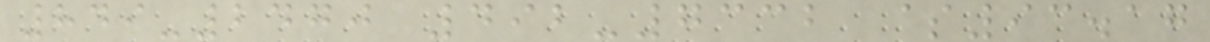849-2470 492-7332 $93.17
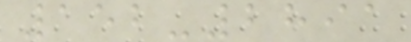152-2891
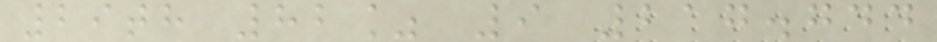29th 82% 9 217.744
